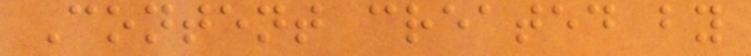Content created by
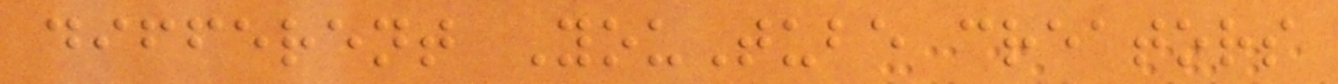different YouTube creators
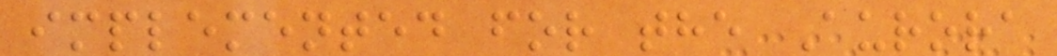implemented for the Aurora
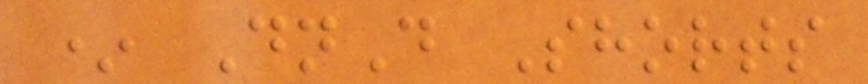* DnD Shorts
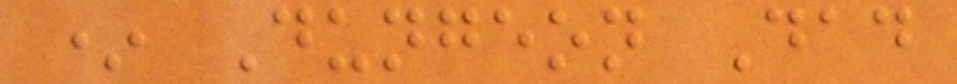* Dungeon Dad
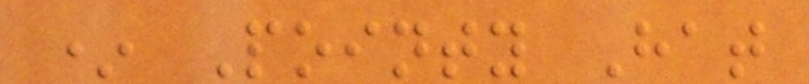* Pointy Hat
